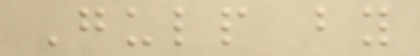Gulp by
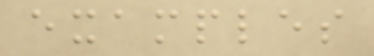examples
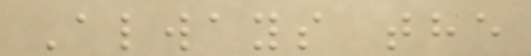Always the
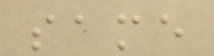same
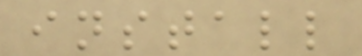install
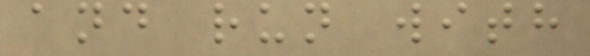and run with
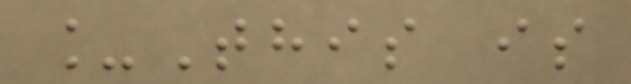_This is
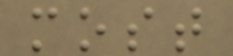most
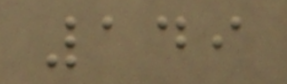149
